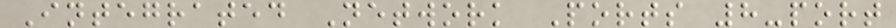Integrated Network Ports 8-port
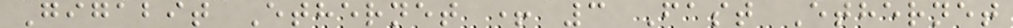Gigabit Ethernet + 3 Fast Ethernet
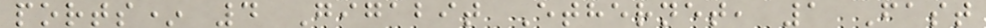ports* 4 Gigabit Ethernet, 1 Fast
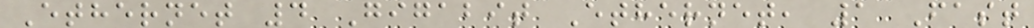Ethernet 4 Gigabit Ethernet, 1 Fast
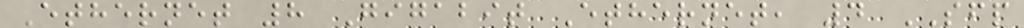Ethernet 8 Gigabit Ethernet, 4 SFP
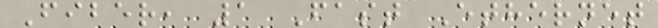Fiber, 1 Fast Ethernet
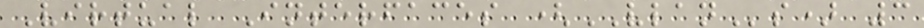Virtual Interfaces (VLANs) 3
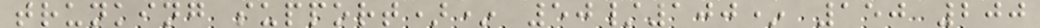trunking support)* 50/100* 150 200
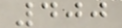400
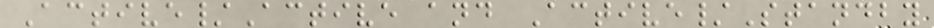Active/Active and Active/Standby
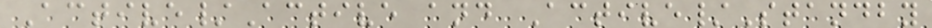Active/Active and Active/Standby
